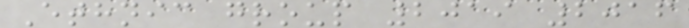Ethnic group 2019 2016
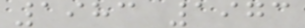1983 1973
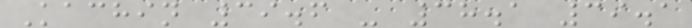Kachin 39.6 - 38.1 39.1
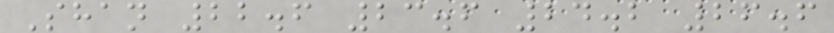Shan 22.6 23.6 24.2 26.6
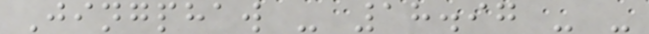Jingphaw - 18.97 - -
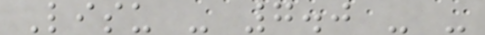Lisu - 7.0 - -
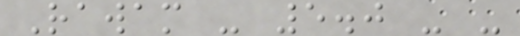Rawam - 5.0 - -
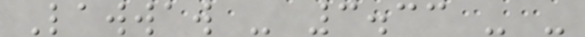Lawwaw - 3.33 - -
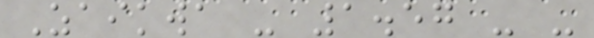Zaikwa - 1.57 - -
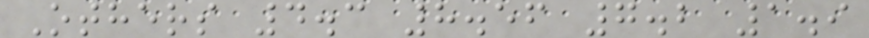Others 4.3 8.56 7.2 1.9
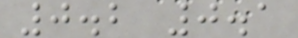0.2 0.1
